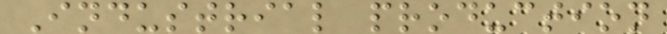Industrial production
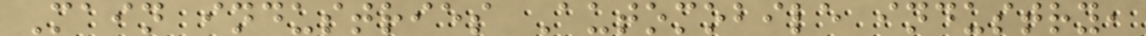Main industries Automobile industry,
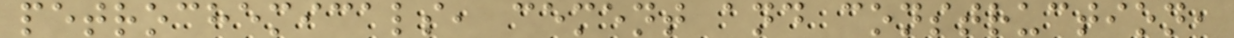petrochemicals, cement and construction,
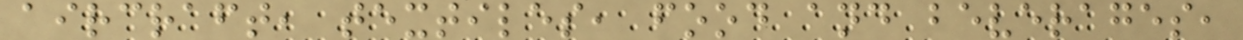aircraft, textiles, food and beverages,
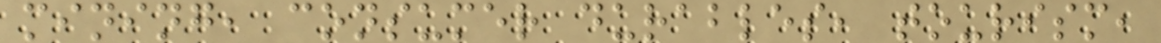mining, consumer durables, tourism,
